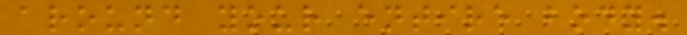around your entire body.
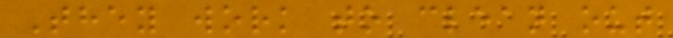They work to clean out
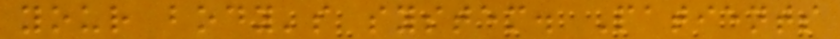your body's system. Patients
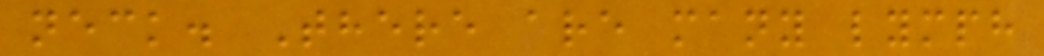neck. There are many lymph
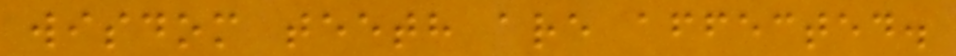wisdom teeth are affected.
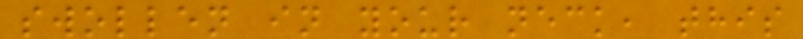swollen in your neck, this
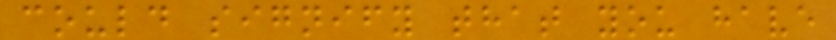could signify that you have
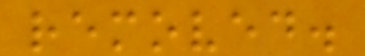removed.
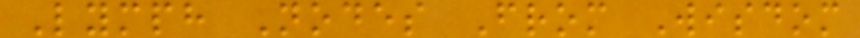Lymph Nodes From Wisdom
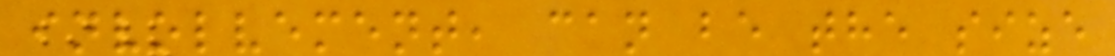involvement, can be the size
